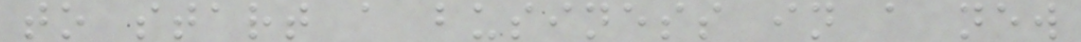to start a business in a new
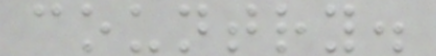country.
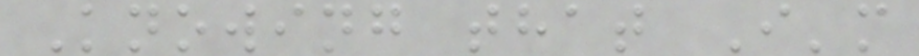Knowing that I'm
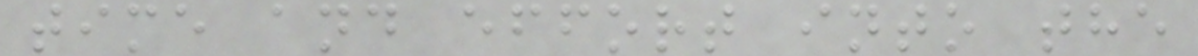time and effort into the
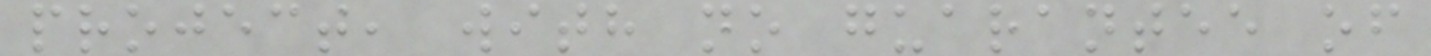project, with no guarantee of
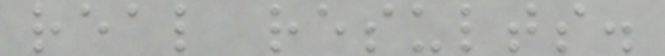real results.
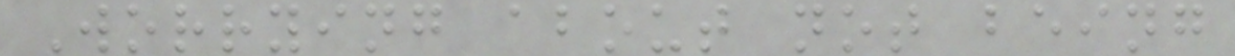Worrying about not being
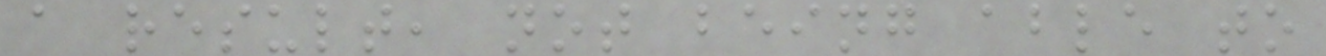a result, not being able to
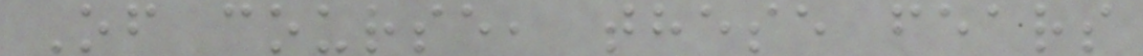Of course, these fears
